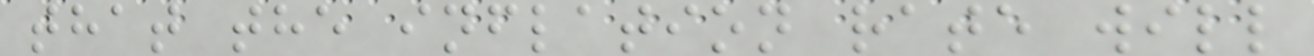that the inflation rate will
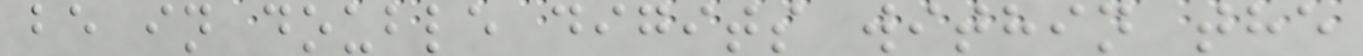be in double digits within the
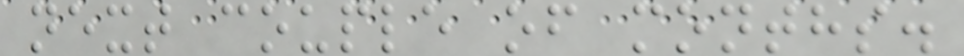next couple of months.
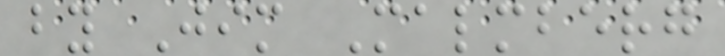by Jim Malmberg
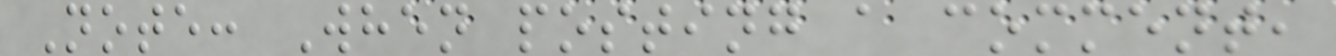Note: When posting a comment,
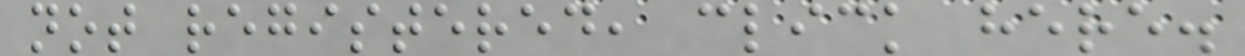not registered, click here.
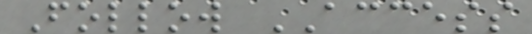Follow ACCESS
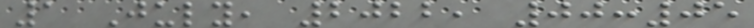1 July, 2022, 00:05
